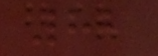82
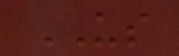US
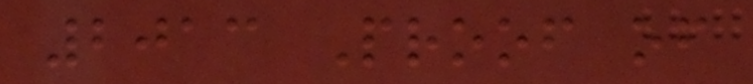2013 Proof of
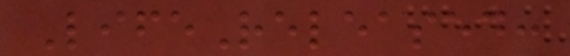LifeReleased:
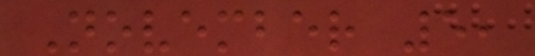November 5,
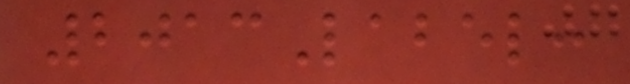2013Label:
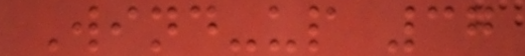Wind-up 37
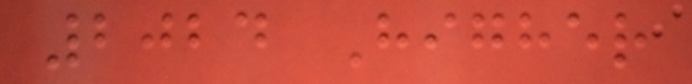2024 Higher
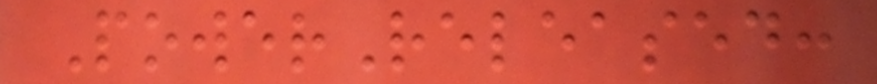PowerReleased:
